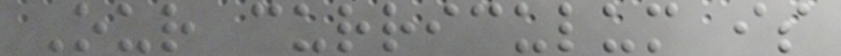Our curriculum is
